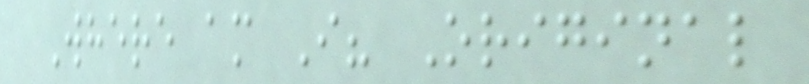Where am I? Original
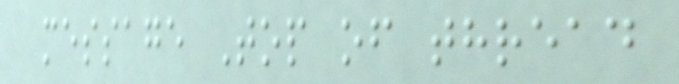message Top of thread
